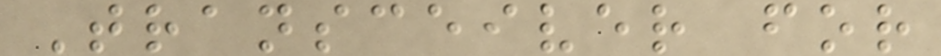Transceiver for
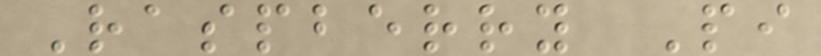Raspberry Pi
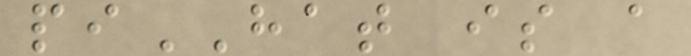piHAT is a
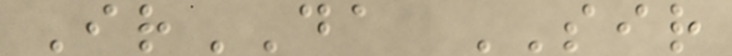IrDA SIR
